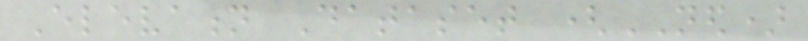Elevation Dataset (NED)
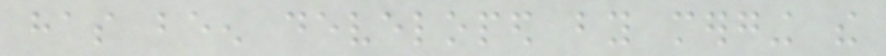has been developed by merging the
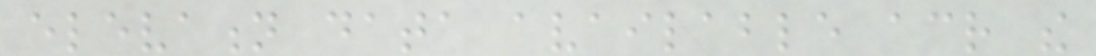elevation data available across the
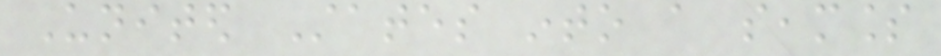United States into a seamless
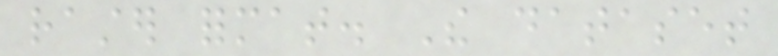raster format. The dataset
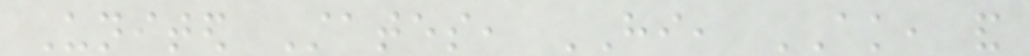United States, HI, AK, and
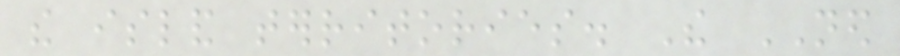the island territories. The NED
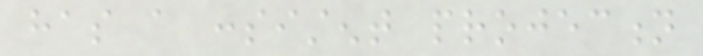has a consistent projection
